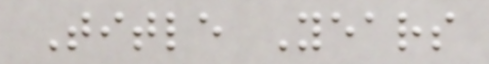Title Years
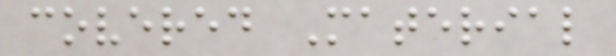covered Material
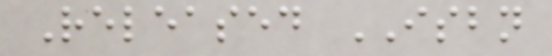Released ISBN
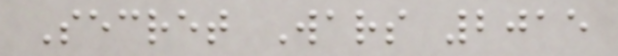Secret Wars 2015
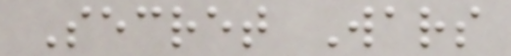Secret Wars
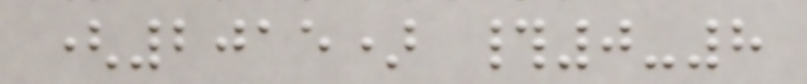(2015) #0-8
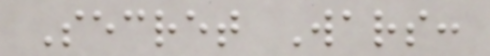Secret Wars:
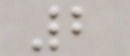2
